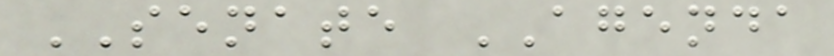SENATE AGENDA
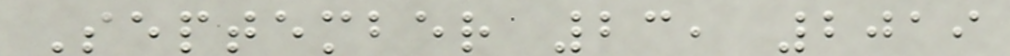September 23, 2019
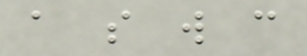a s w c
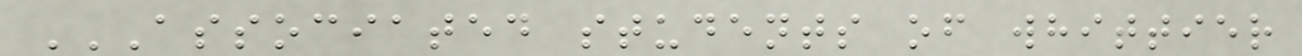ASSOCIATED STUDENTS OF WHITTIER
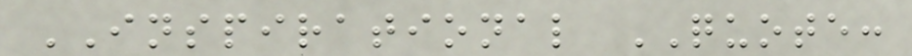INSPIRATIONAL QUOTE:
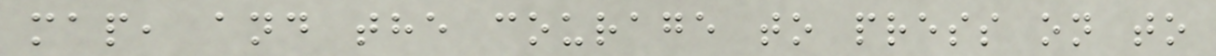map, and the courage to press on to
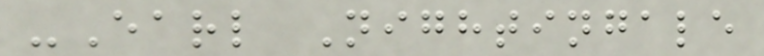-Earl Nightingale
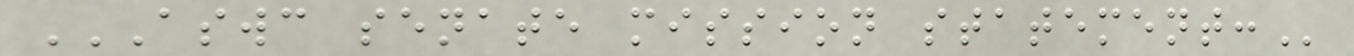ASWC SENATE MISSION STATEMENT:
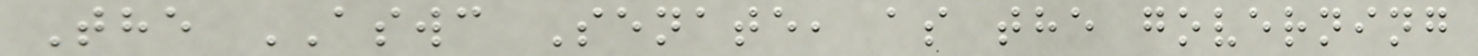The ASWC Senate, as the governing
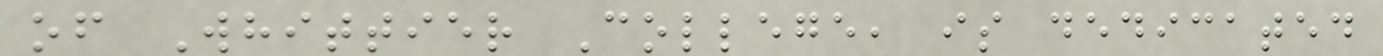of Whittier College, is dedicated
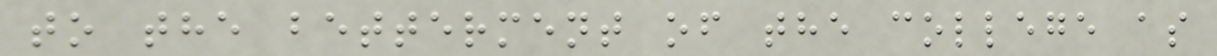to the betterment of the college as
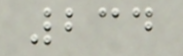234
